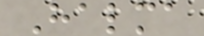Halma
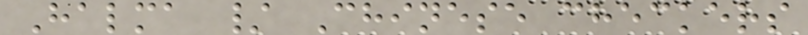Halma / Chinese checkers
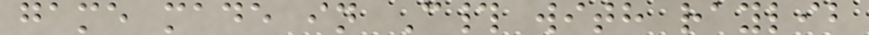game made in C# with raylib
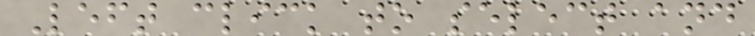Left click to select and
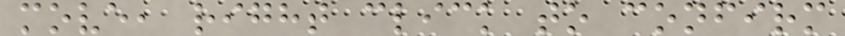move, right click to confirm
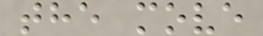the move
